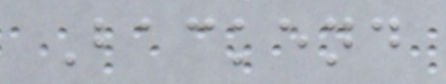Backend
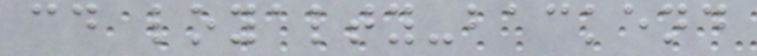cd loyalty-backend
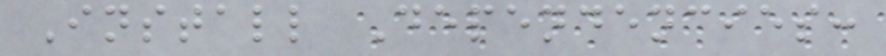Install Dependencies:
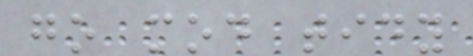go mod tidy
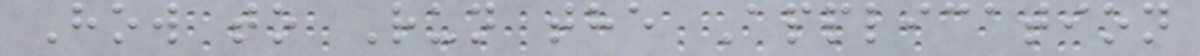How to Run the Application
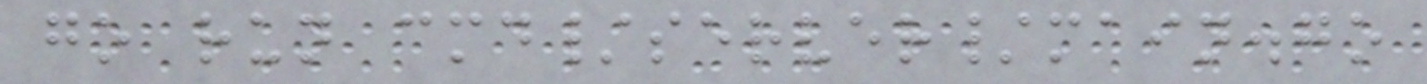go run cmd/server/main.go
